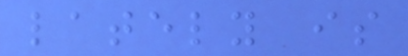lately is
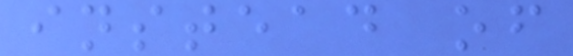instead of
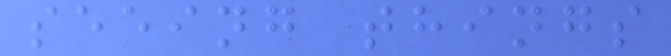seeing things
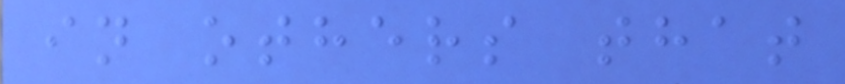in others that
